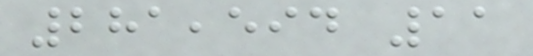281,594 11
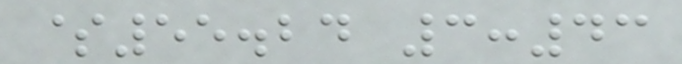$55.24 3:43
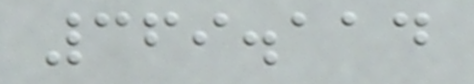369.114
